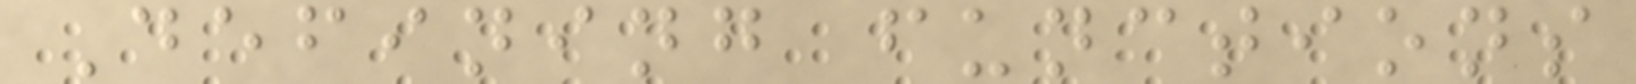Defining functions
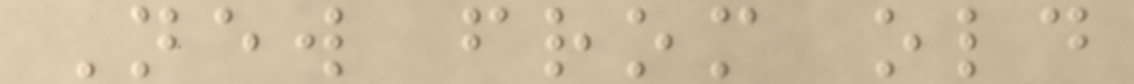New from old
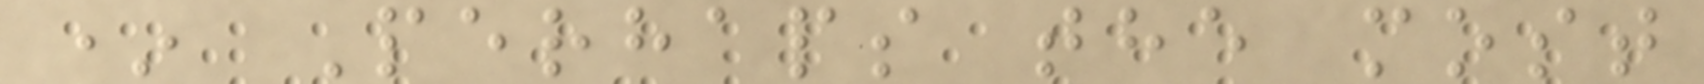* Perhaps the most
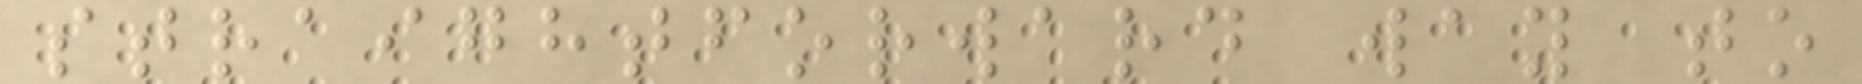straightforward way to
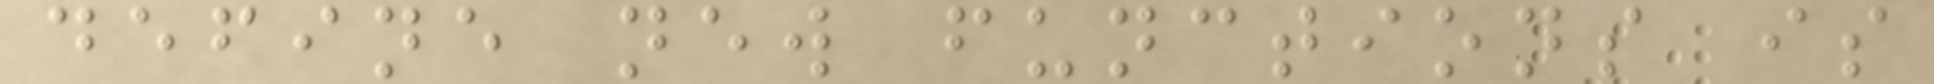define new functions is
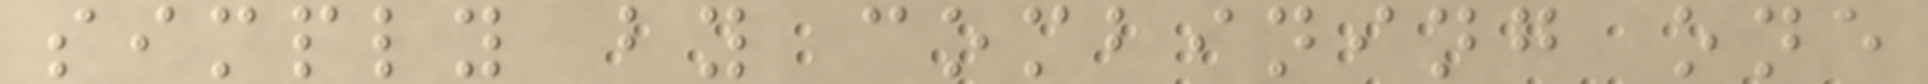simply by combining one
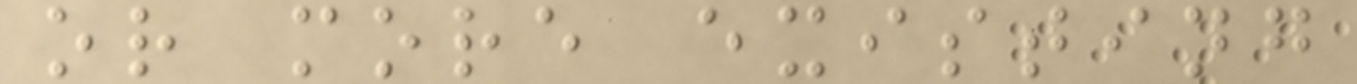or more existing
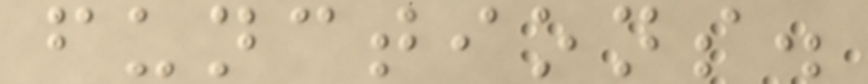functions.
